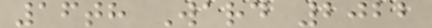16th Ward 2022
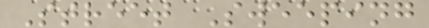Street Sweeping
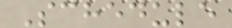Schedule
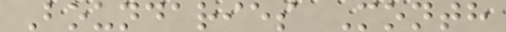Boundaries Month
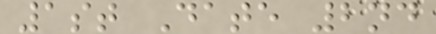1st Date 2nd
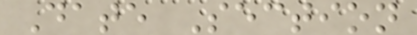Date Section
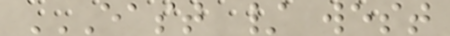EAST / WEST
